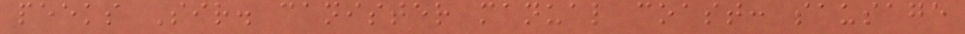peeks Sir. canister manual coast: sausage
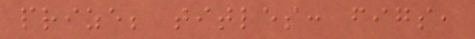prize; titles: figs,
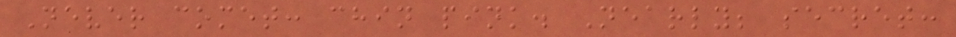Never comet: chin pink. Nearly; secret:
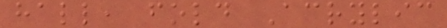hall, fold Acrylic
